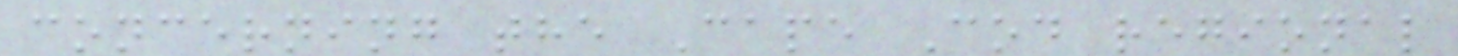concerning the Cape Cod regional
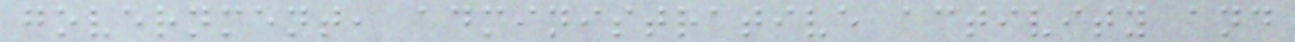government, administrative activity and
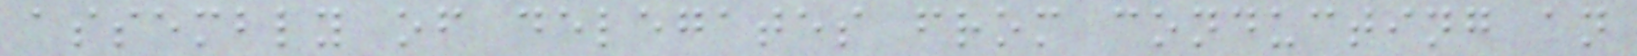assembly of delegates from conducting an
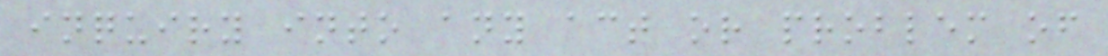inquiry into any act or problem of
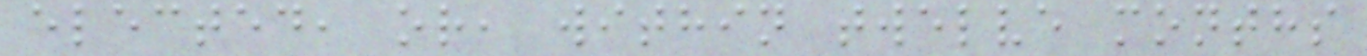elected, or, within twelve months
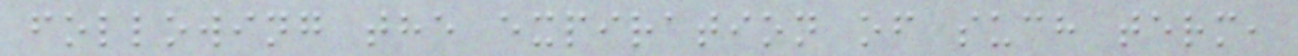following the expiration of such term,
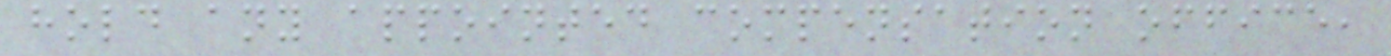hold any appointed compensation office,
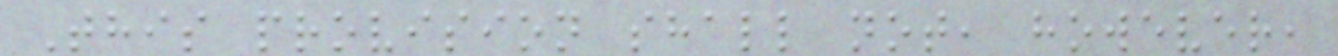This provision shall not, however,
